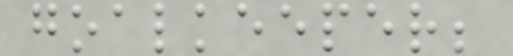goalkeeper;
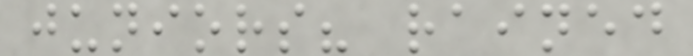juniors? rained
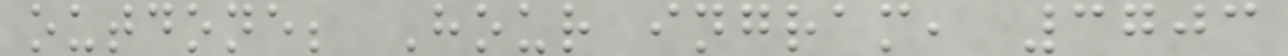outdone; Hour ingram, 3703
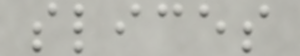slices
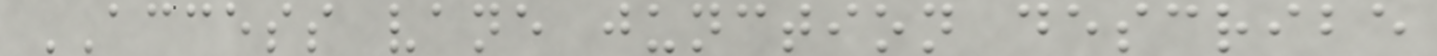ACCESS vane junction describe
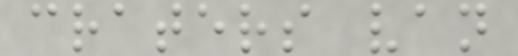craters van
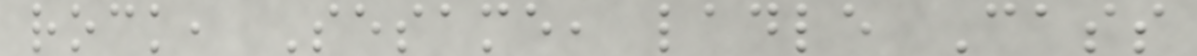rock, Sesame, ladle Cass
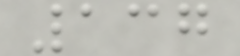137
